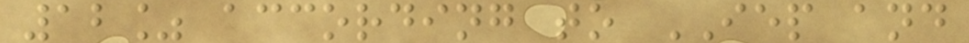12% according to IEP and
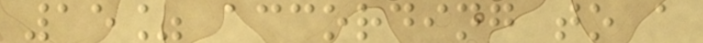15% according to a
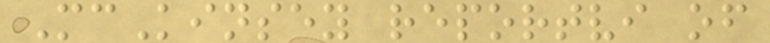McKinsey reportvi of
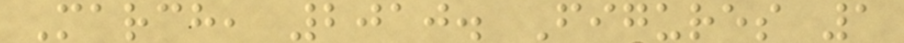March, 2010. Figures 1
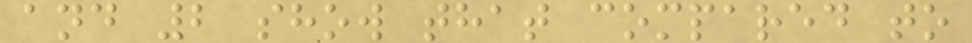and 2 show that compared to
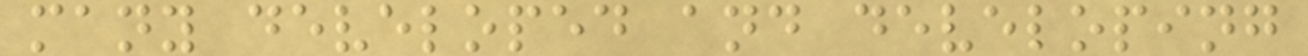many developed and developing
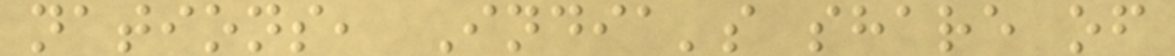nations, India's share of
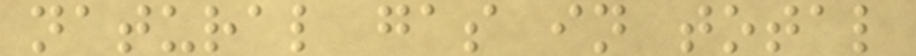natural gas in total
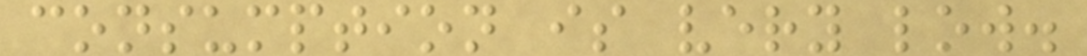consumption is very low.
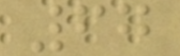67
